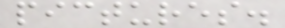pictures.
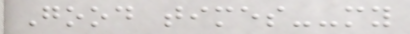Good times--my
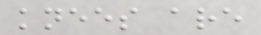knees are
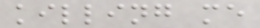killing me
